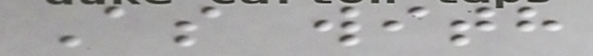As with
